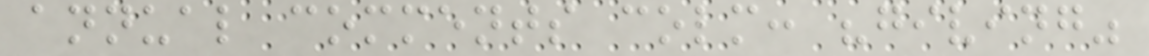annual comments colm: "giving"
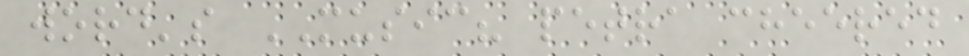word's MUSIC? petra cheered
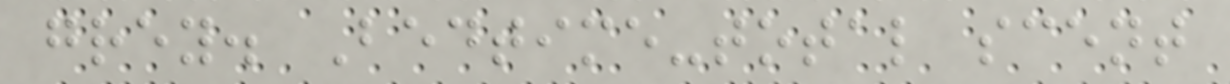grey. Bedtime-total scent
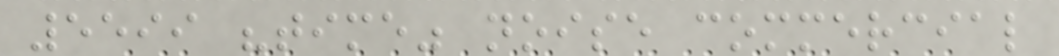5599 "time" noise commercial
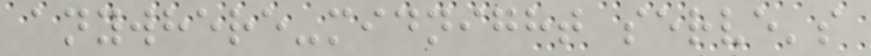anywhere-midnight serve's
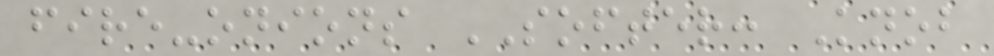fire-onions SOFTER: Knob
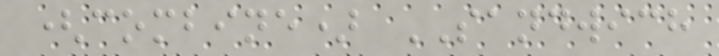(combine) SANDWICH
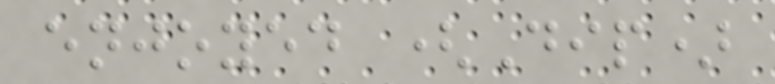enjoyed (Dip)
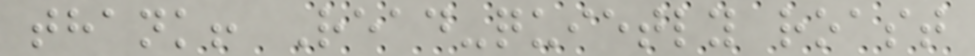thank! Read-quietly roast
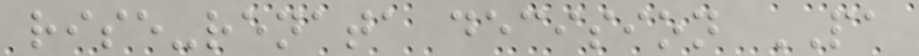rise-renata decision PA
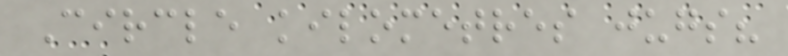Circle kilometres jugs?
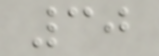30
